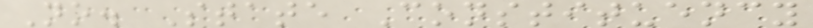No. State Constituency
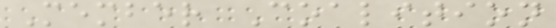Member Coalition
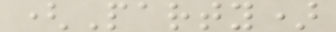(Party)
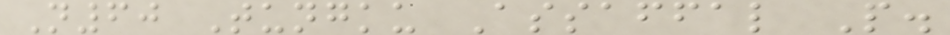N60 Tungku Assaffal P.
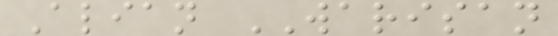Alian WARISAN
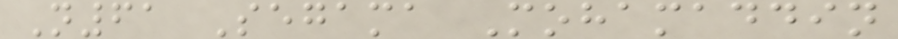N61 Segama Mohamaddin
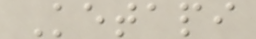Ketapi
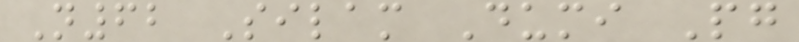N62 Silam Dumi Pg
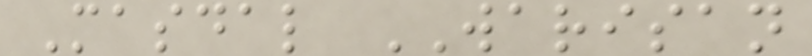Masdal WARISAN
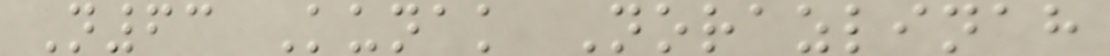N63 Kunak Norazlinah
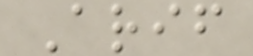Arif
